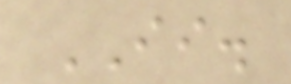II.
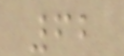62
